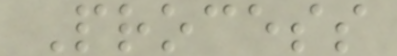Process
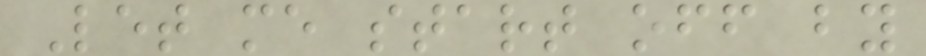Let me start off by
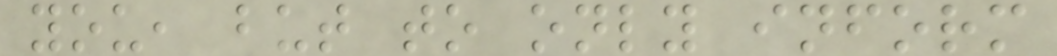you, but to only inform
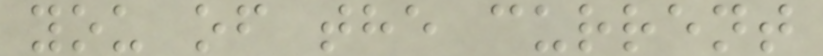you of the current
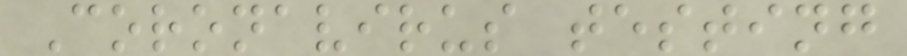Coronavirus testing
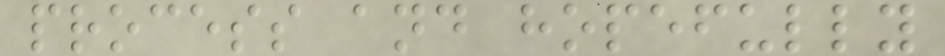process and hopefully
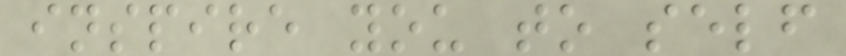inspire you to self
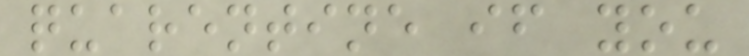quarentine if you
